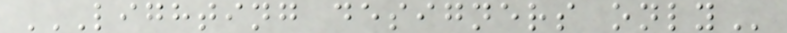LIGHTING DESIGNERS ONLY
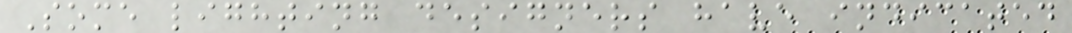Some lighting designers have indicated
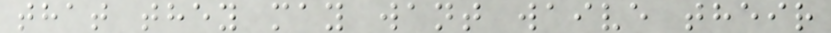that they may want waive their
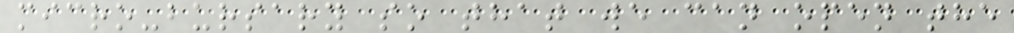micro-bursary so that we can open the
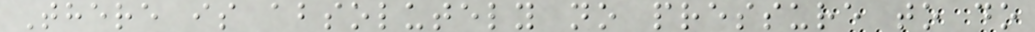There is absolutely no pressure to do
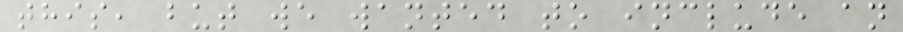this, but we wanted to include an
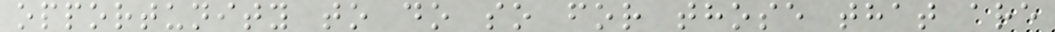opportunity to do so for those that are
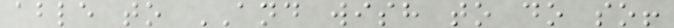able to AND wish to do so!
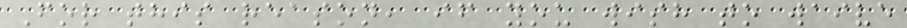For this reason, if you wish to waive
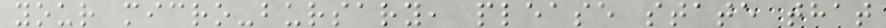your micro-bursary, please state that
